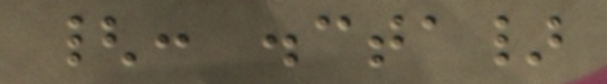{: .cta}
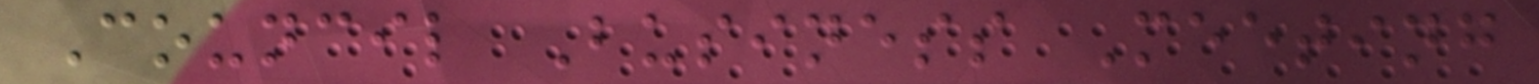Council Business Meeting
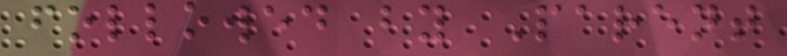followed by Parent
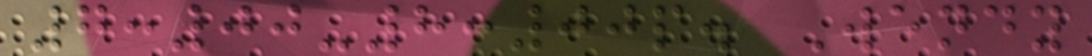7:00-8:00p. Wendy
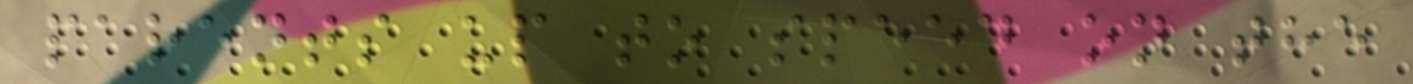parents up to speed on the
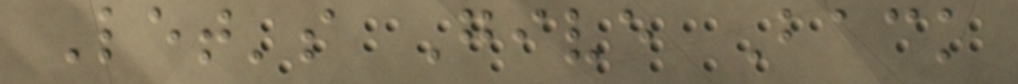Let's Give Back
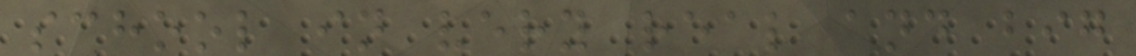school in very real and big
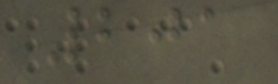201
